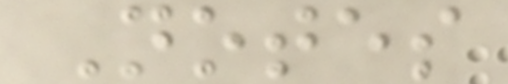Notes
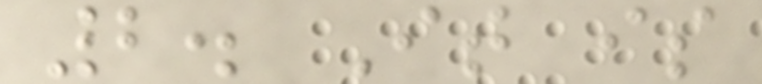2. It is
